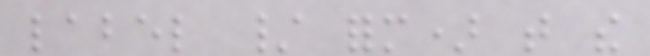label / form) that the
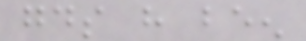goods have been
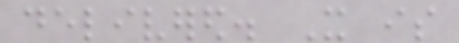delivered. It is
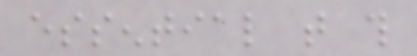essential that this
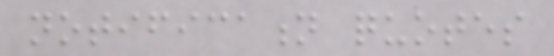notification quotes
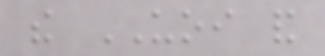the UOI and
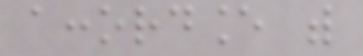accordance with
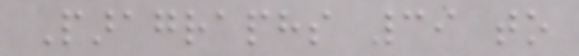Paragraphs 39 to
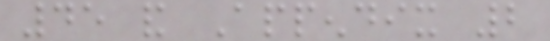45 and Appendix 2
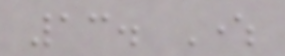13. Where
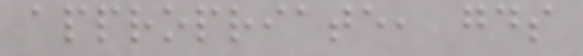appropriate, goods
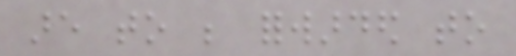are to be forwarded to
